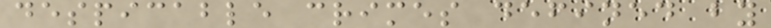despicable crimes defined by
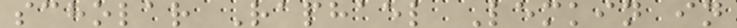scholar Raphael Lemkin in
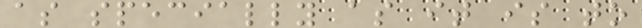as specially as it is to
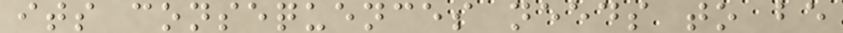its consequences needs to be
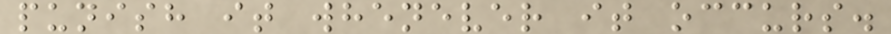punish it whenever it occurs.
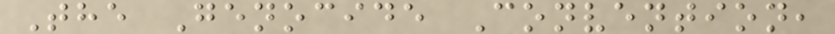The Genocide Convention,
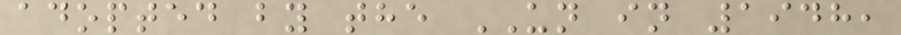adopted by the UN in 1948,
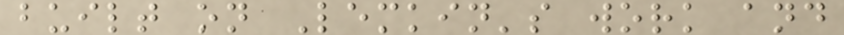built on Lemkin's work and
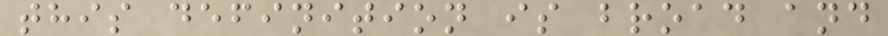this definition is broad and
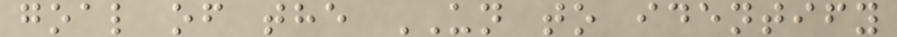goal of the UN to identify
